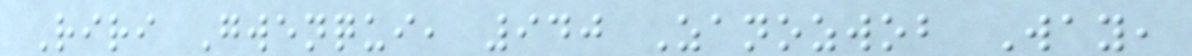Riri Gwenqui, 940 Zanozwob Way,
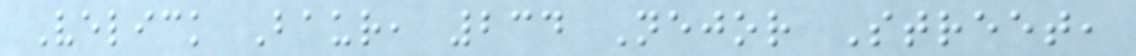Velick Baur, 234 Nejor Street,
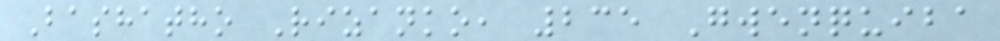Bashatho Rizanko, 235 Gwenquiba
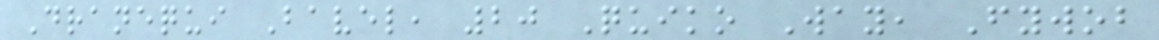Dranequi Bavel, 20 Quiko Way, Fywob
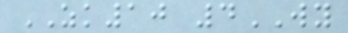ZK10 4WY
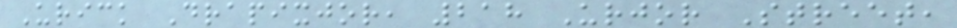Urick Drapixjor, 218 Urjor Street,
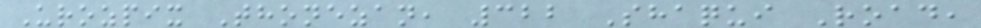Urozpix Thonezan, 322 Shaqui Road,
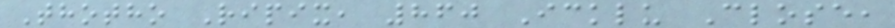Thotho Ripix, 860 Icklu Close,
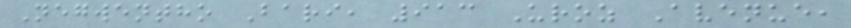Negwentho Bari, 913 Uroz Avenue,
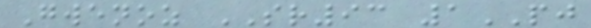Gwenoz SR93 1PJ
